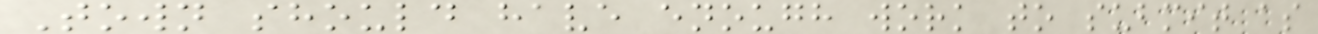Town should have enough work to submit as
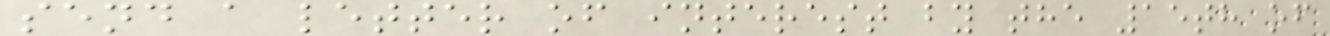send a letter of interest by the 15th of
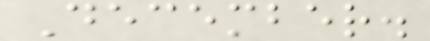December.
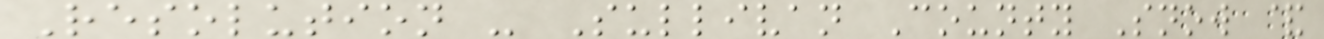Resolution - Sullivan County Snow &
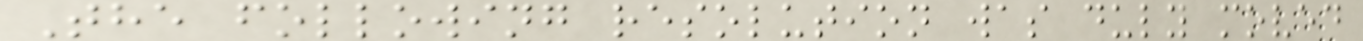The following resolution was duly moved
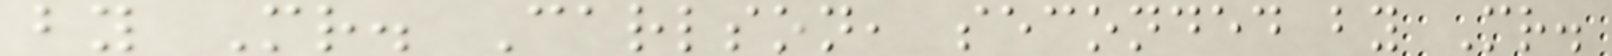by Mr. Carlson, seconded by Mr.
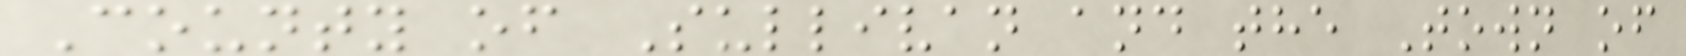County of Sullivan and the Town of
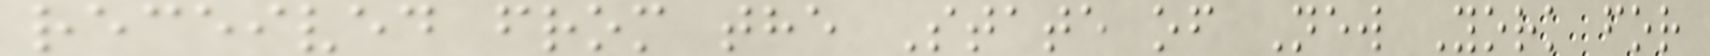received from the State of New York for
